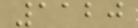1120
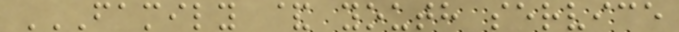FAMILY & YOUTH SERVICE
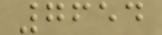7654
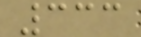333
